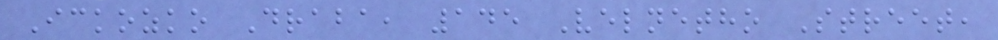Ickozko Draba, 145 Velnetho Street,
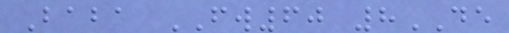Baba FW60 8DE
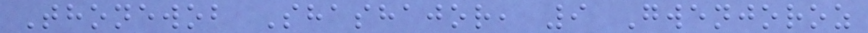Thonewob Shashajor, 9 Gwenjoroz
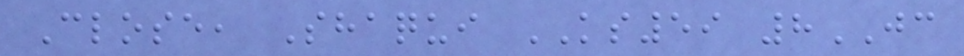Close, Shaqui KS59 8JC
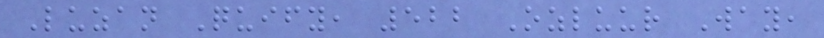Luzan Quify, 522 Ozluur Way,
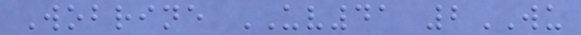Wobrine UV41 2WU
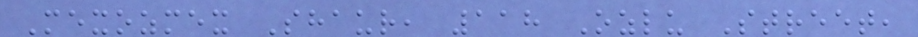Mexozmex Shaur, 118 Ozlu Street,
